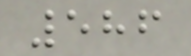586
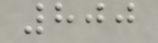800
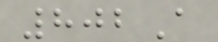802A
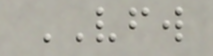VFW
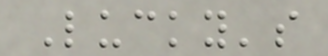Lucky's
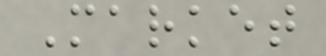Market
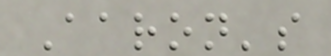Aaron's
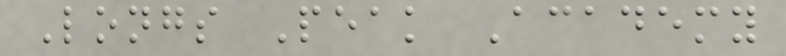Longs Peak Academy
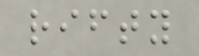rifty
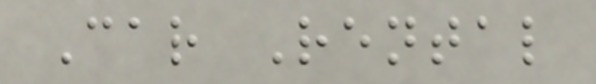Car Rental
